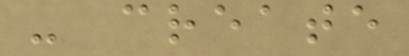- create
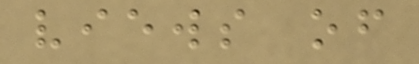views of
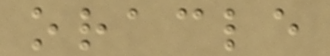oracle
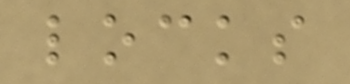locks
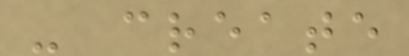- create
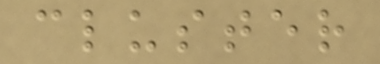cluster
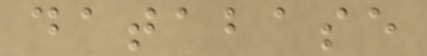database
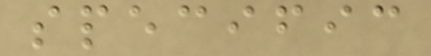specific
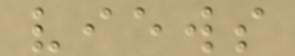views
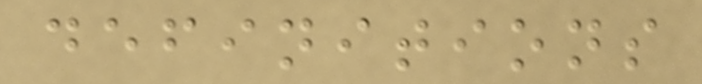definitions
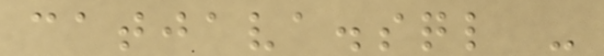catjava.sql -
